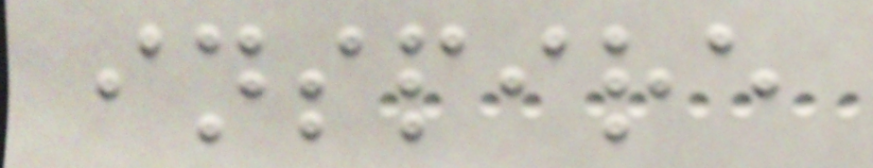inspire
